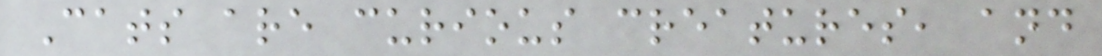Cats are curious creatures, and
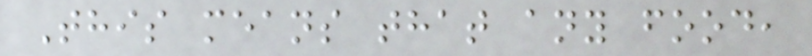This means that any food,
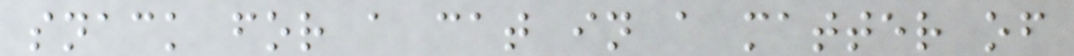snack for a cat in a matter of
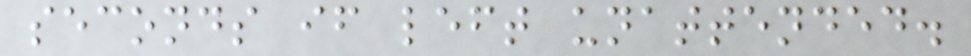seconds if left unattended.
